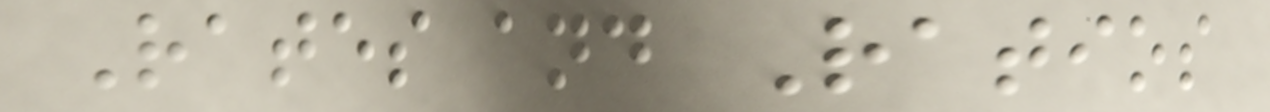Rates and Ratios
